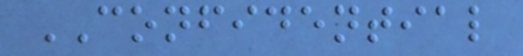CONFIDENTIAL
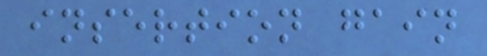insertion gain
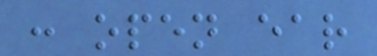: open ear
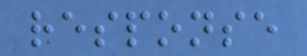response
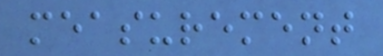measurement
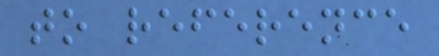to reference
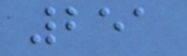251
